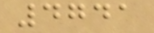4741
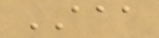AAA
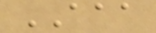AAA
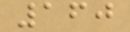160
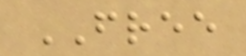FREE
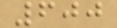600
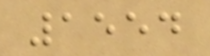1554
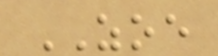ZOE
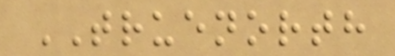TRUENORTH
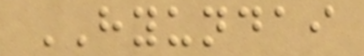HYUNDAI
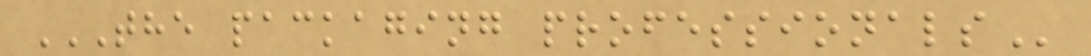THE PACKAGING PROFESSIONALS
